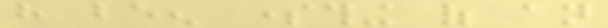have been something of an
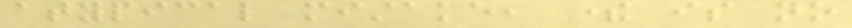atypical mistake, there is no
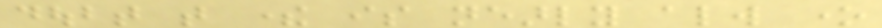doubt that there is nearly always one
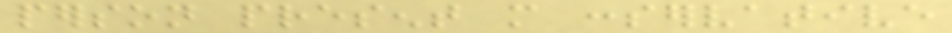person present more conservative
